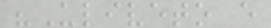"Uliveto e
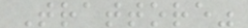Trattore"
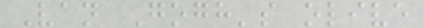Van Gogh's olive
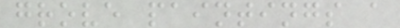grove paintings a
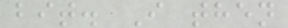bit. I then
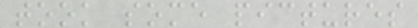took some pictures
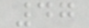47
